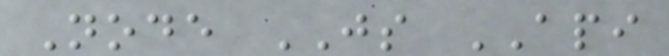Node JS API
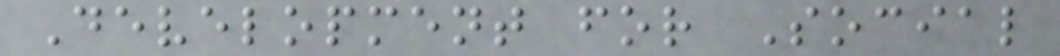Development for Social
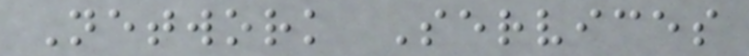Network Services
